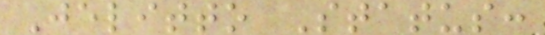Jelitto Status:
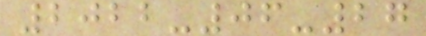2022-06-27
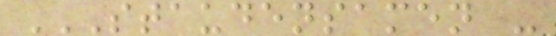STAUDENSAMEN -
